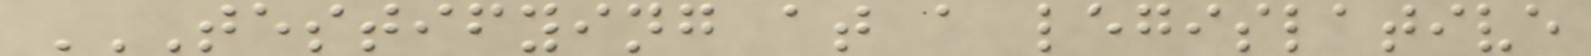TESTIFYING AT A LEGISLATIVE
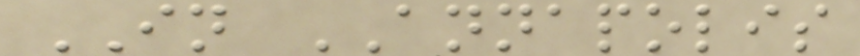IN ANNAPOLIS
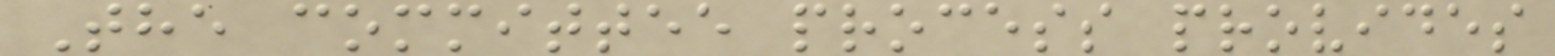The committee process provides
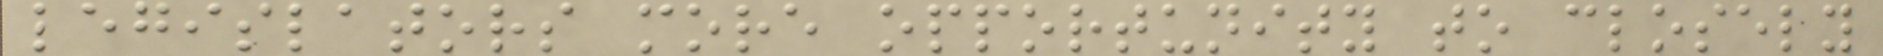legislators more opportunity to closely
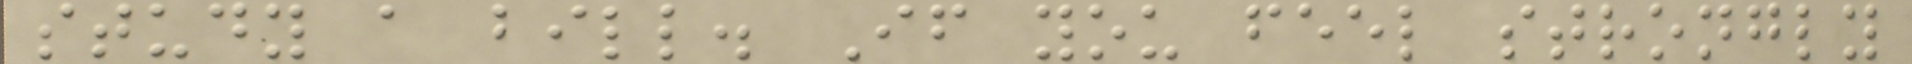study a bill. If you feel strongly
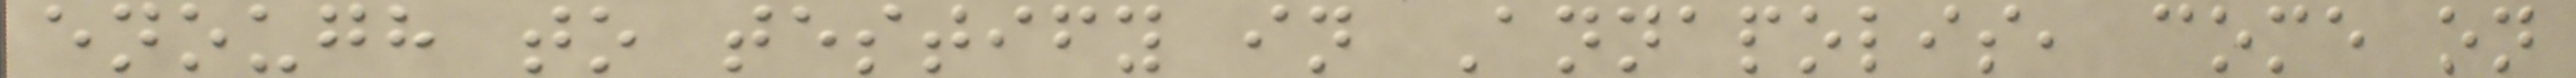enough to testify in Annapolis, come on
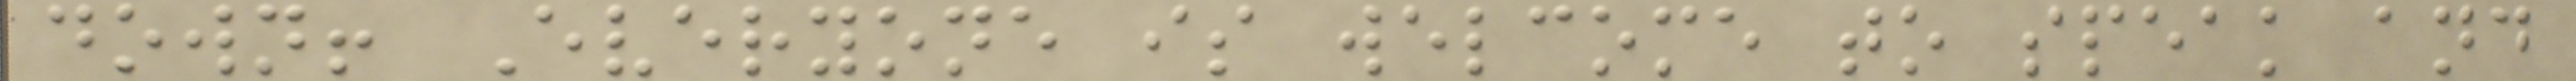down! Everyone is welcome to speak and
